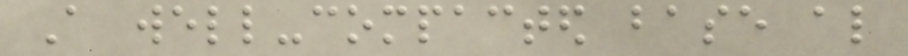A well-compacted base also
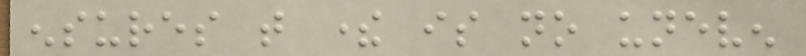ensures that there is no uneven
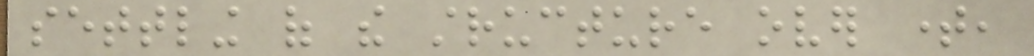settling of the structure over time,
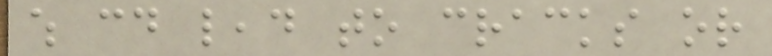which could lead to cracks or
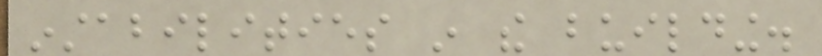instabilities in the building.
